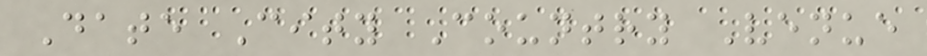Date City Country Venue
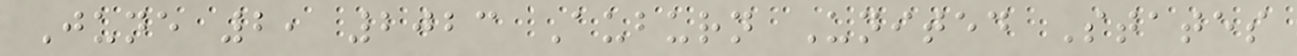June 2, 2023 Auburn United States
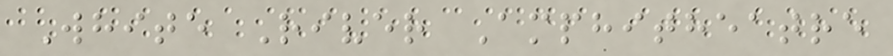White River Amphitheatre
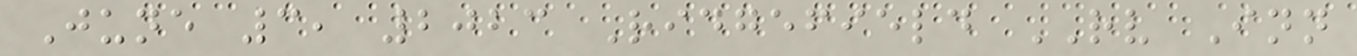June 3, 2023 Ridgefield RV Inn
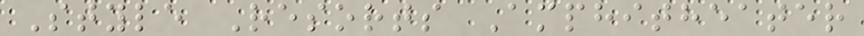Style Resorts Amphitheater
